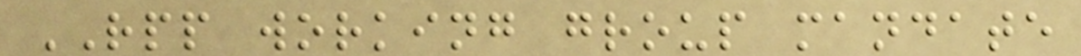RPP working group mandate
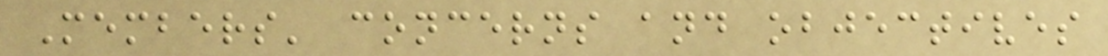Members' concerns and objectives
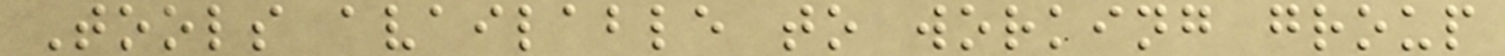Tools available to working group
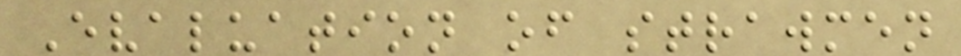Evaluation of strawmen
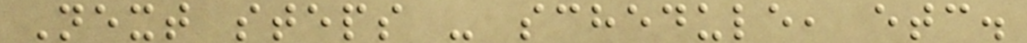Next steps - schedule, etc.
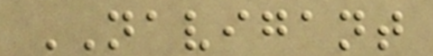NAVIGANT
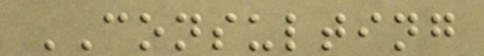CONSULTING
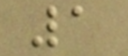1
